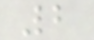2
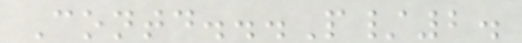Contd...P/2.
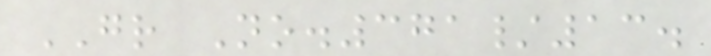GR No.371/13.
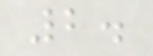2.
